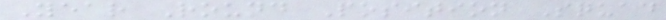Year Round Position Squad
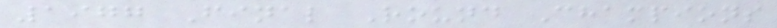1977 Final Round Champions
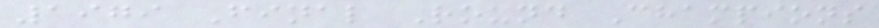1979 Final Round Champions
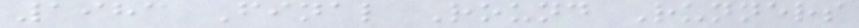1983 Final Round Runners
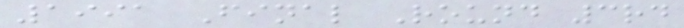1991 Final Round 3rd
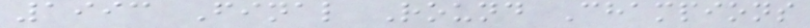1993 Final Round Champions
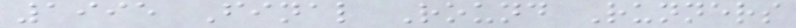1995 Final Round Runners
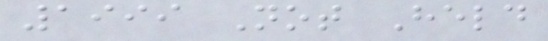1999 Not Held
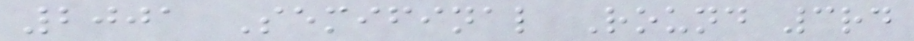2001 Semifinal Round 3rd
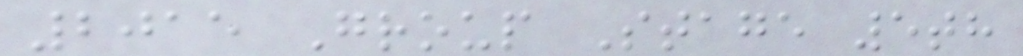2015 Group Stage 5th
